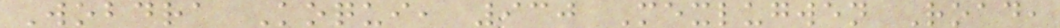Wobdra Koqui, 930 Mexlugwen Road,
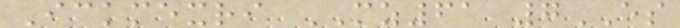Ickmexri MZ61 7ES
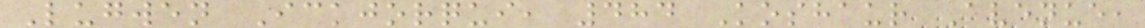Lugwen Ickjorqui, 484 Koshaur Avenue,
